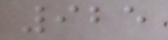925
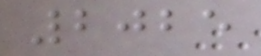2025
